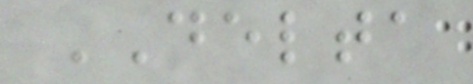DELTA
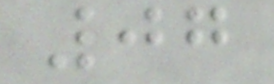07
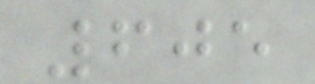605
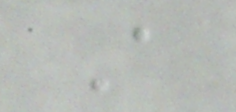A
